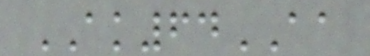AK64AA
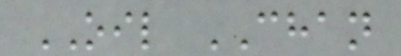OIL CHAN
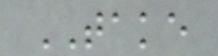TAKE
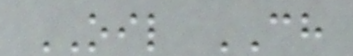OIL CH
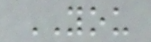YOU
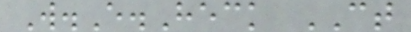W.E.Heck CT
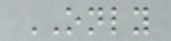ONLY
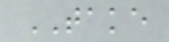TAKE
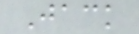Jack
